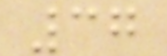37
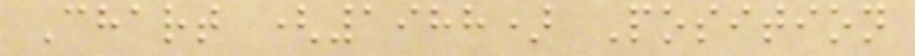Chart (1988) Position
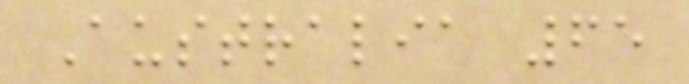Australia 65
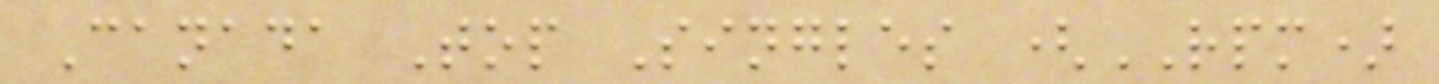Canada Top Singles (RPM)
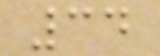34
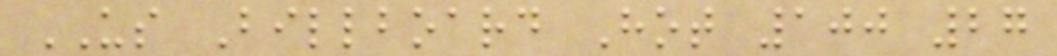US Billboard Hot 100 27
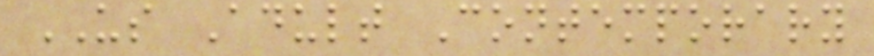US Adult Contemporary
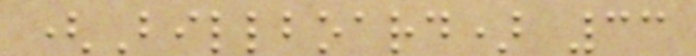(Billboard) 33
